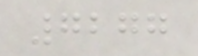7277
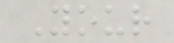Your
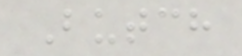Butch
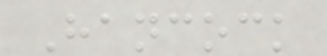Hancock
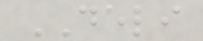DELI
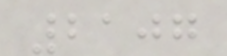2107
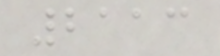2113
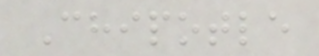Chipotle
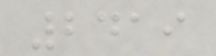2419
